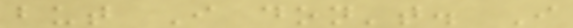but I don't. I
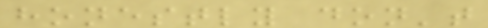honestly don't
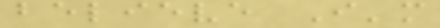believe I'm
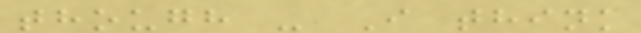though - I think
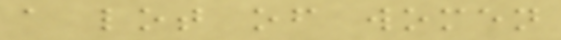a lot of women
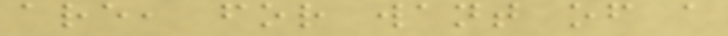are, for want of a
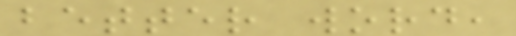better word,
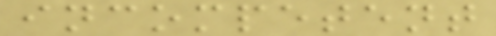incompetent
